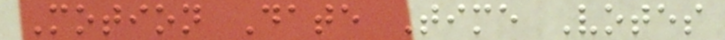Motion Date Time Votes
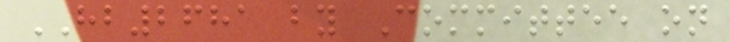HB2681 by Committee on
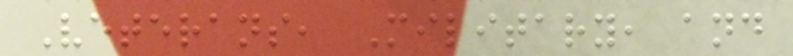Veterans, Military, and
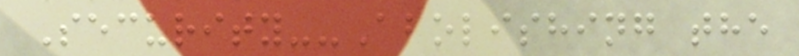Security--Abolishing the
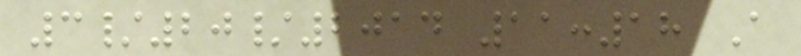3/20/2014 11:18 A
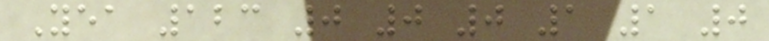Yea 123 0 0 0 1 1 0
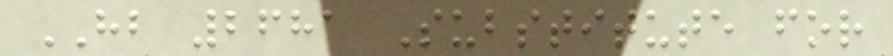HB 2681 Substitute for
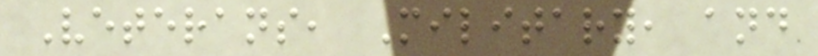Veterans, Military, and
